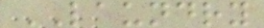LAUNDRY
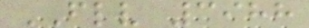FLV 3988
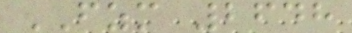FZM 2648
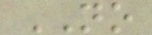NO
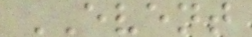EVENT
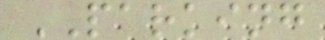PARKING
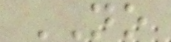NO
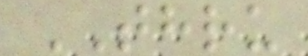THRU
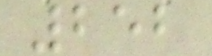252
